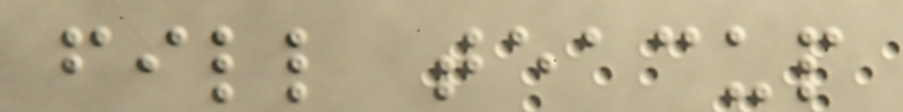fill teacup
